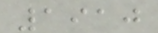1910
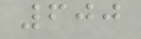600
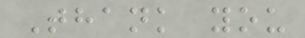Thank you
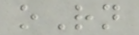oRn
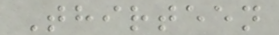Thirteen
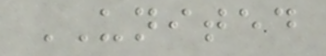UNITED
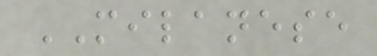MILANESE
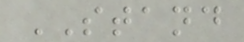STAND
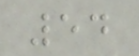54
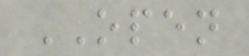OPEN
